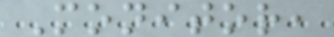Monitor,
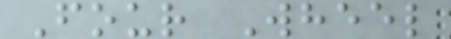Four Wheel
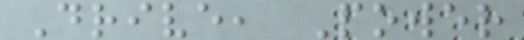Drive, Power
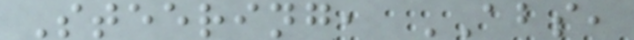Steering, ABS,
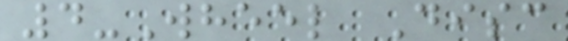4-Wheel Disc
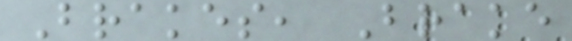Brakes, Brake
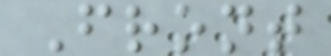Front
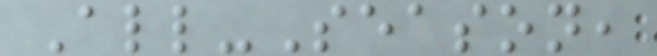All-Season,
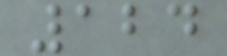124
